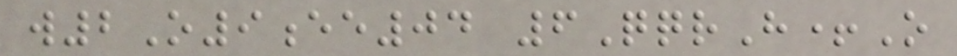w2O9ee04 6QqrH+O
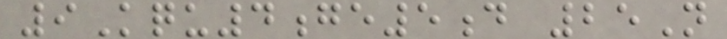9Kqu4ge5d 25N
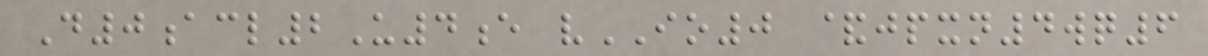D0acl2U4e vIO0 &jpxn4wq6
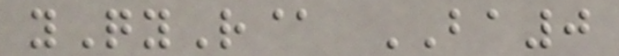yQyR@ BA0
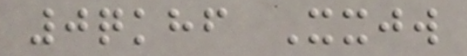0qkhf Xxjw
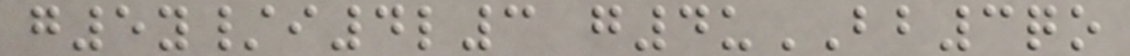g5y/i4l3 g4uBB3qo
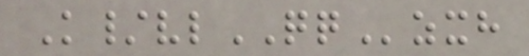K/vlQQzxh
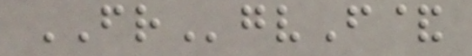FRgvF&
